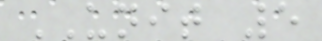UNIT 5
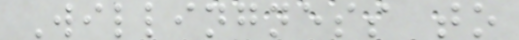Willingness to
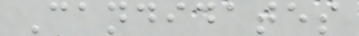Candidates
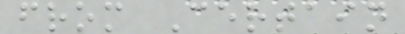from Certain
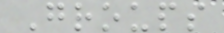Groups
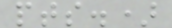pts.)
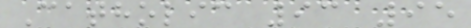Catholic 93 95
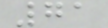71
